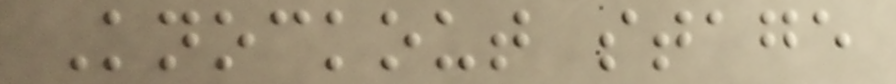Knockout stage
